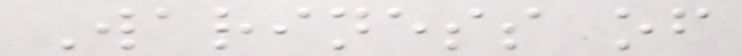Wariness of
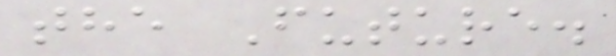the Future.
